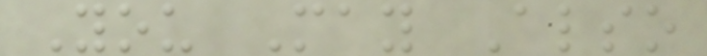You May Also
